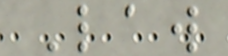Law
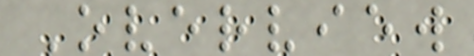Overview
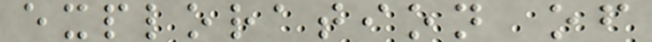exploration of
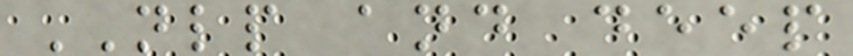NLP and deep
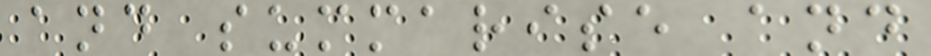and summarise and
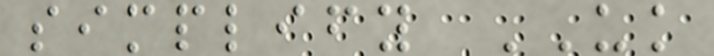simplify UK
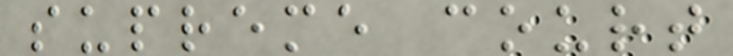supreme court
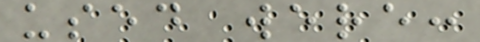used were:
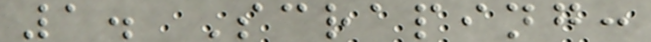1. Scraping:
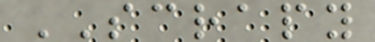SCRAPY
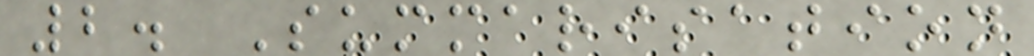2. Summarisation
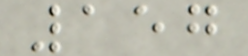157
